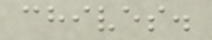chives.
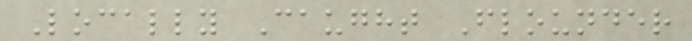Locally Caught Flounder
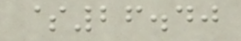$26.40
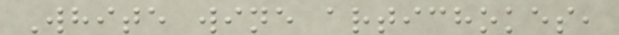White wine artichokes,
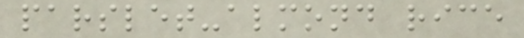parslet-almond rice
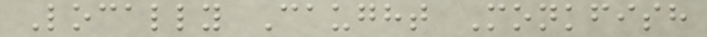Locally Caught Monkfish
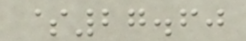$27.60
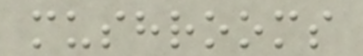mushrooms
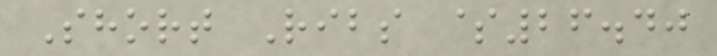Short Ribs $26.40
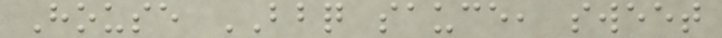House BBQ sauce, sweet
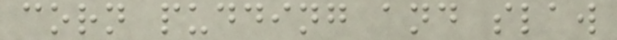corn pudding and slaw
